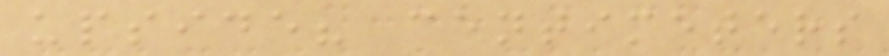upside? centimeters
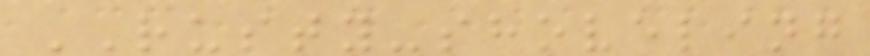RUSTY-shoveling
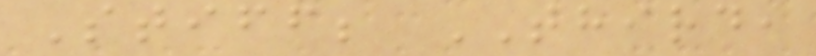Stiff; THIRD,
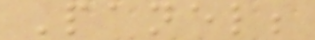Panel;
